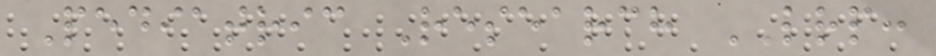Pediatric Research LRP:
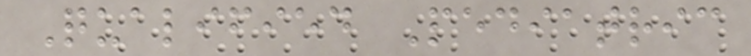Qualified Pediatric
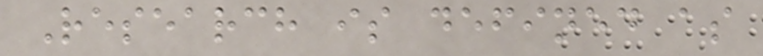Research is defined as
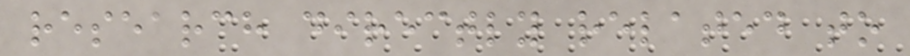research directly related to
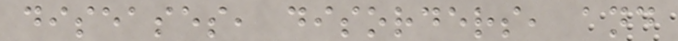diseases, disorders, and
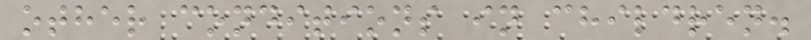other conditions in children.
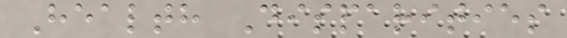Health Disparities
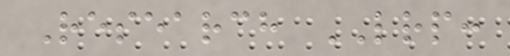Research LRP:
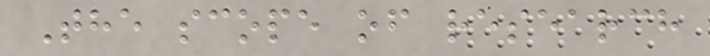The scope of research
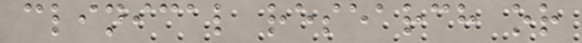clinical research or
